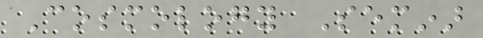Cosmology Seminar
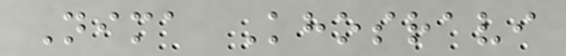Nima Khosravi
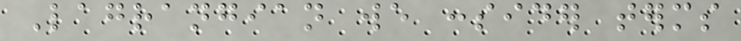Lagrangian we consider terms
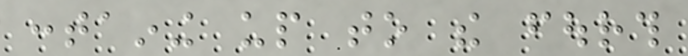containing up to the fourth
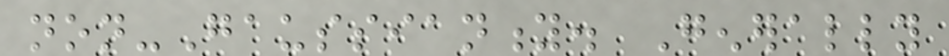non-Gaussianity. Generally
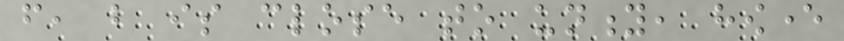from, but is close to unity, however
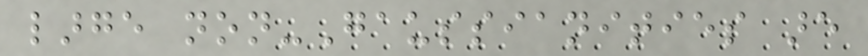large non-Gaussianities are
